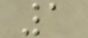1
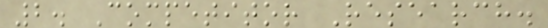2. Competitor Research.
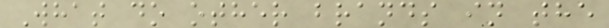What do other brands in the
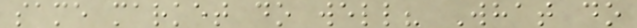same market do well? What do
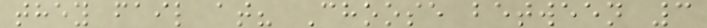they fail at? Choose between 3
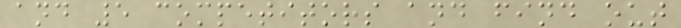and 5 competitors and find out
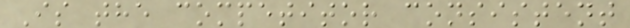Is the competitor consistent
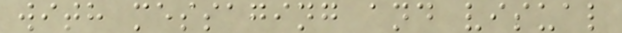with messaging and visual
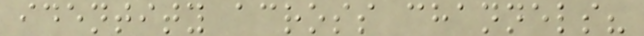identity across channels?
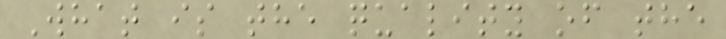What is the quality of the
